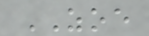ZOE
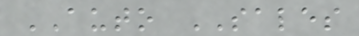AUTO SALES
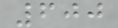600
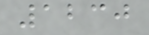1230
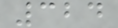324
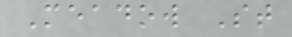Meadow St
